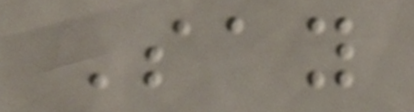Say
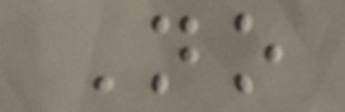No
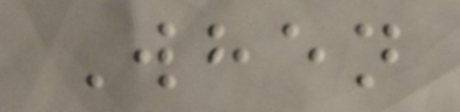When
